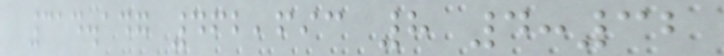314.147 462,693 8 4:32
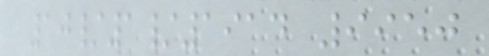10/1/1914 9950
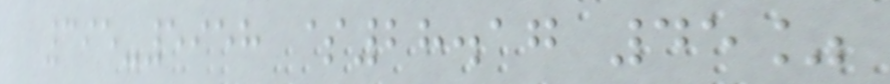395-5958 $28.17 45%
